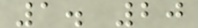1. 20
